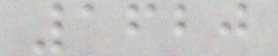1620
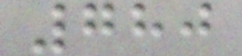780
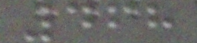468
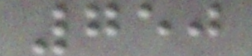750
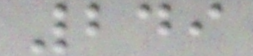249
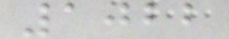1022
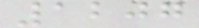1207
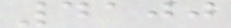4100
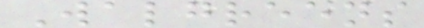Walgreens
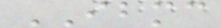IBMC
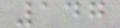147
